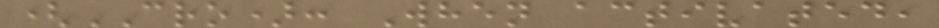(CRO): When activated,
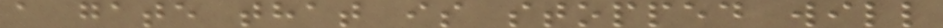a gate that is stopped will
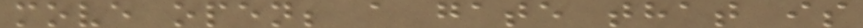move open; a gate that is
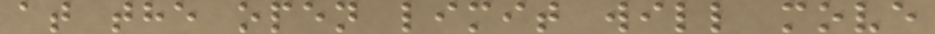at the open limit will move
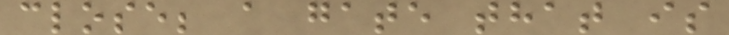close; a gate that is
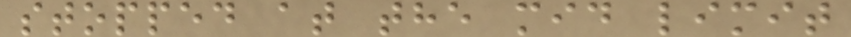stopped at the mid limit
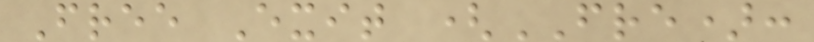Free Exit (FRE):
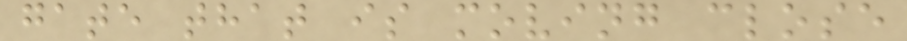gate that is moving close
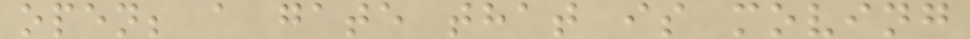open; a gate that is moving
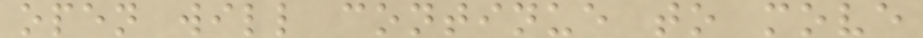open will continue to move
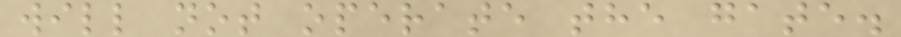will not operate the gate.
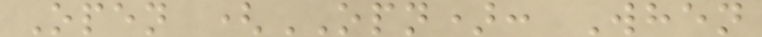Open (OPN): When
